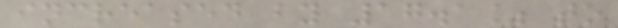increased by 17.1% to
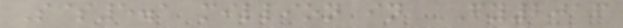S$5.1 million in FY2016
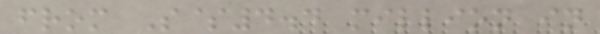from S$4.4 million in
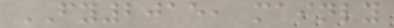FY2015, mainly
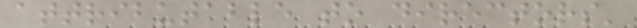attributable to directors'
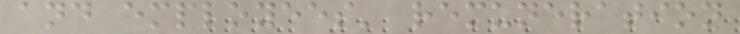and employees' remuneration
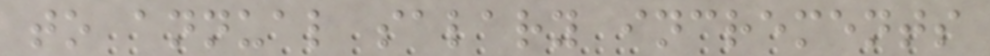to annual salary increments
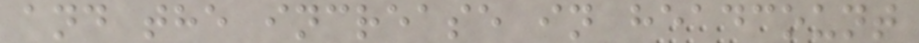and the increase in headcount
